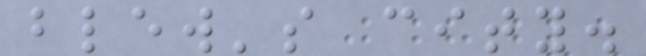blew's city.
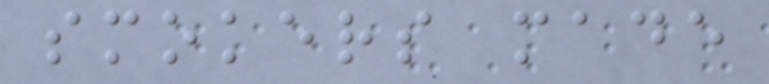smokers made
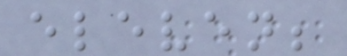eleven;
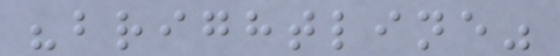"brightline"
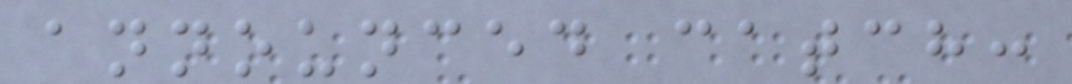announced catch:
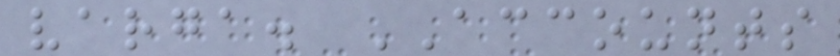varga. ACCOUNTS
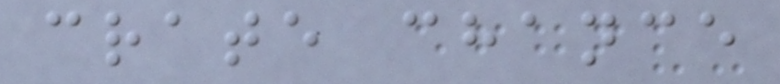crate chance
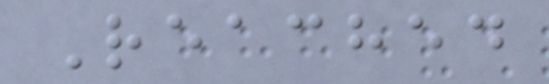Reached
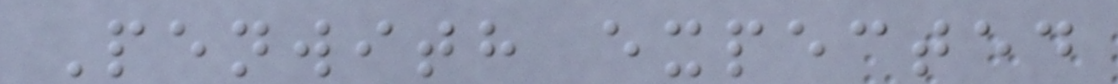Penwith expected
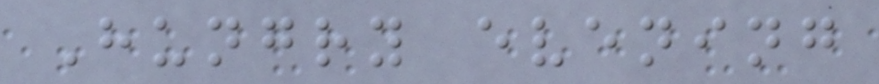Hungry evening
